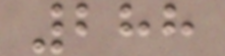288
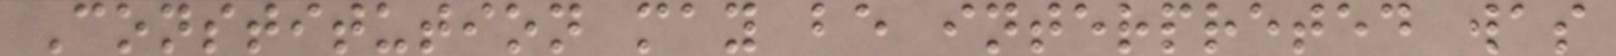Constitution may be interpreted was
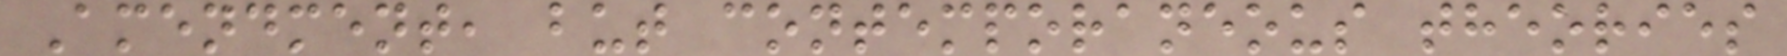Amendment, but contemporaneous theories
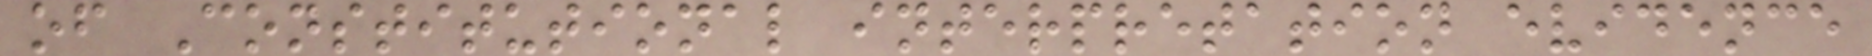of Constitutional interpretation evidence
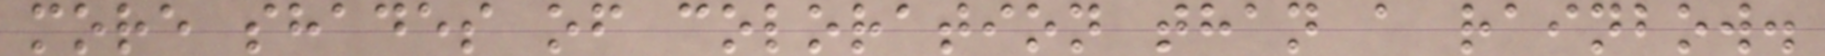more shades of coloration than a rainbow.
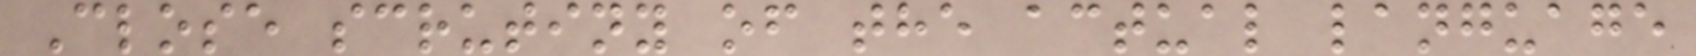Close scrutiny of the actual language
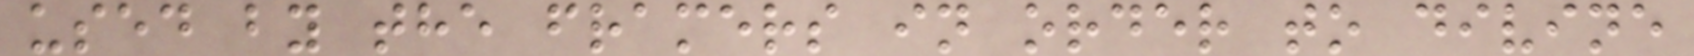used by the framers in order to divine
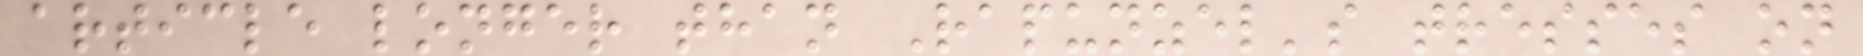article longer than Rapunzel's tresses on
